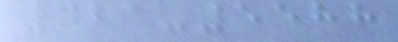421-5588
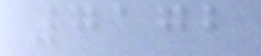7172
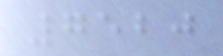7520
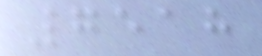7518
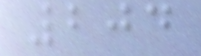204
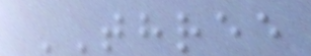THREE
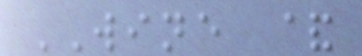WINE &
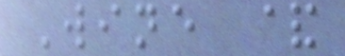Wine &
